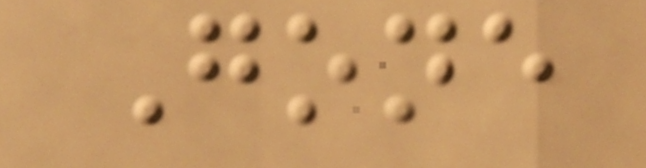Gone
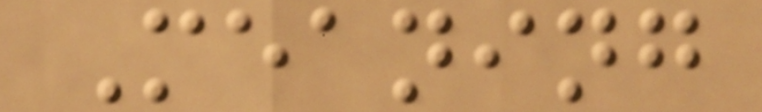Meaning
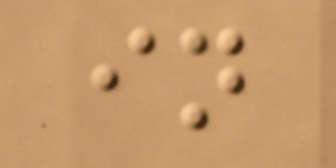in
